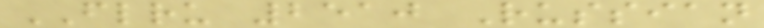FLRU 2510 Russian
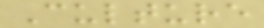Culture
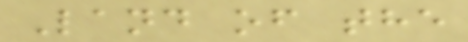Land of the
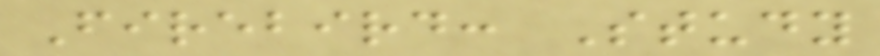Firebird: Study
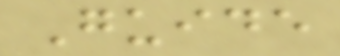Guide
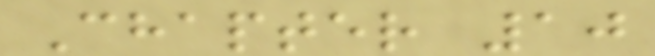Chapter 10
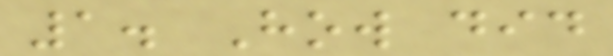1. How did
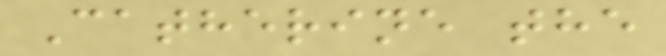Catherine the
